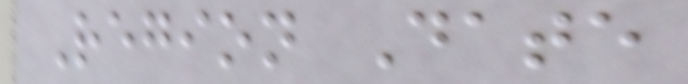Region Date
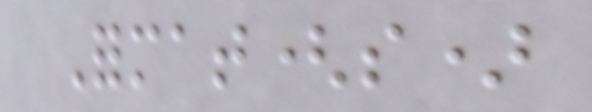Format(s)
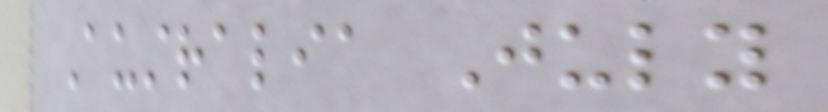Australia July
